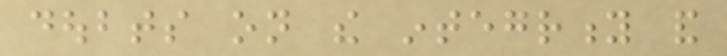doubts on the integrity and
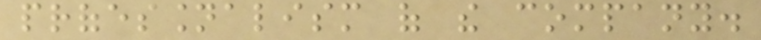professionalism of the company.
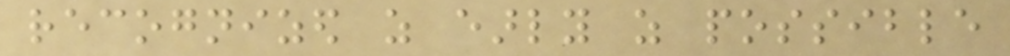recognized as early as possible
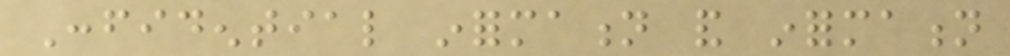Confidential information and information
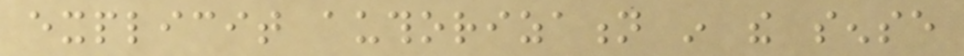explicit authorization in the sense
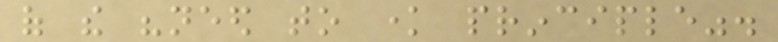of the "need to know principle".
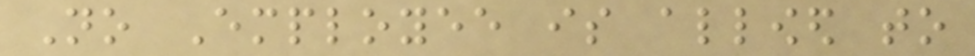No Employee is allowed to
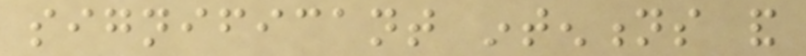significant intentions and
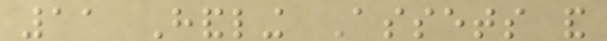11 Handling Assets and
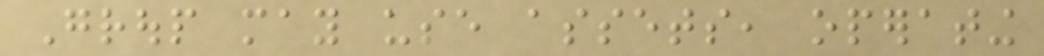Group may use assets, operating
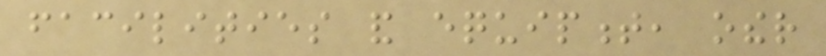facilities and equipment, other
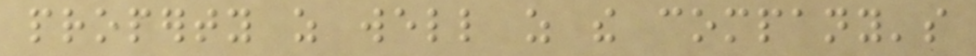property as well as the company's
